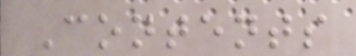Contents
